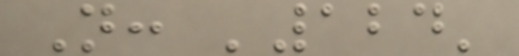N: '124'
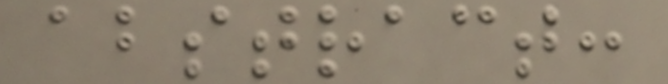abstract:
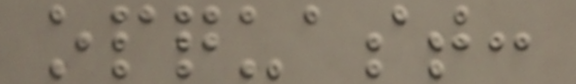opquast:
